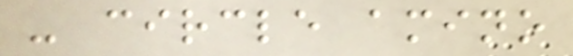- circle amino
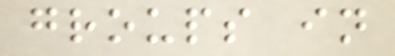groups in
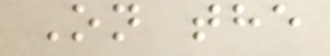On the
